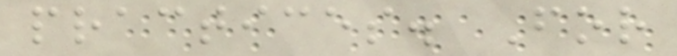practices. For
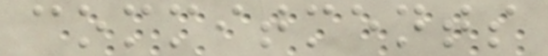commitments
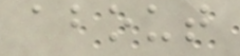about
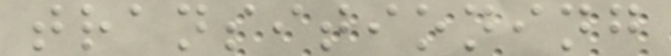transitioning
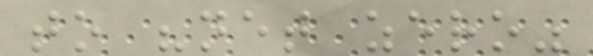to "net zero"
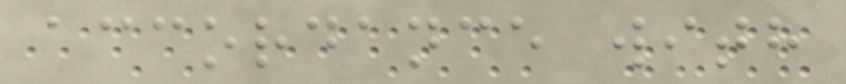accordance with
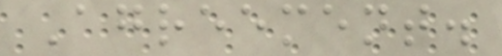Agreement.
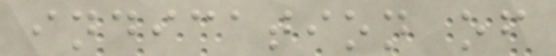indication of
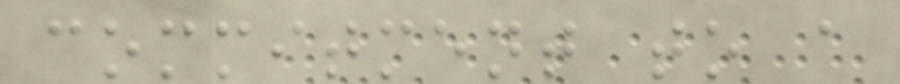commitment to a
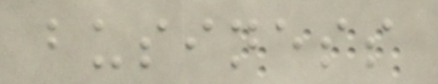business
